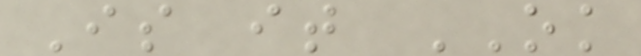Is it OK
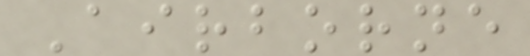Airborne
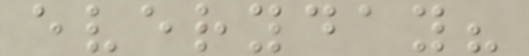everyday?
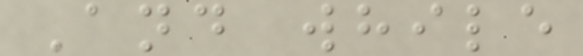And while
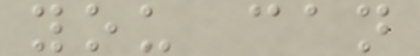you can
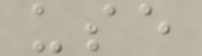use
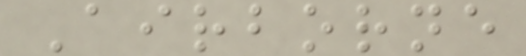Airborne
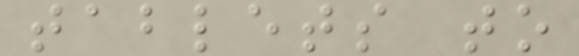tablets to
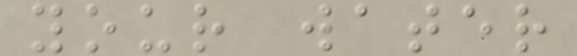your water
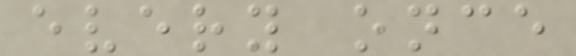every once
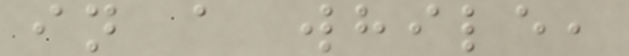in a while,
